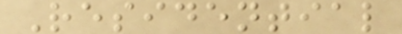Residential
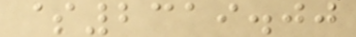$2319.00
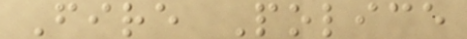Fire Police
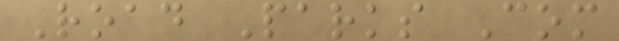Road Parks Com
